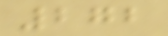272
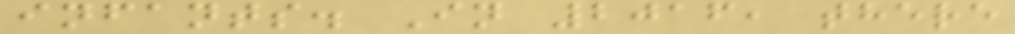infants. In 2016, there
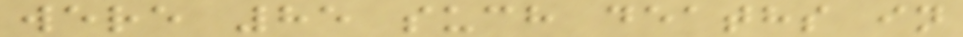were 85 such deaths in
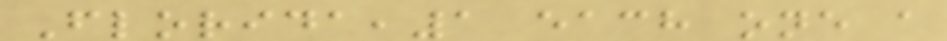Florida,1 each one a
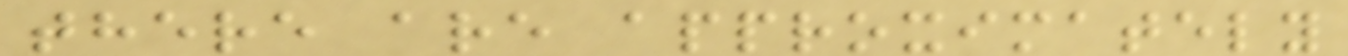there are approximately
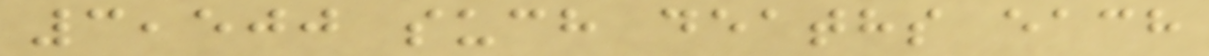3,500 such deaths each
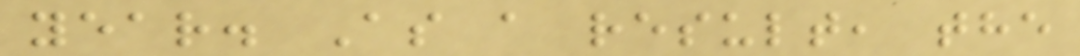year. As a result, the
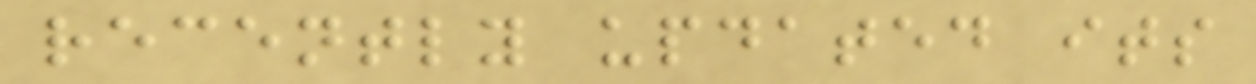recently updated its
